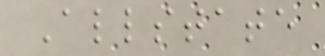Allstate
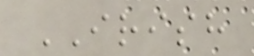IRISH
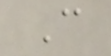C
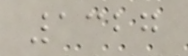1327
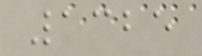1325
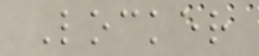Locker
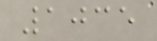1035
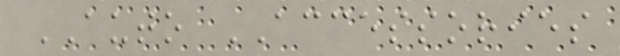AUTO ACCESSORIES
